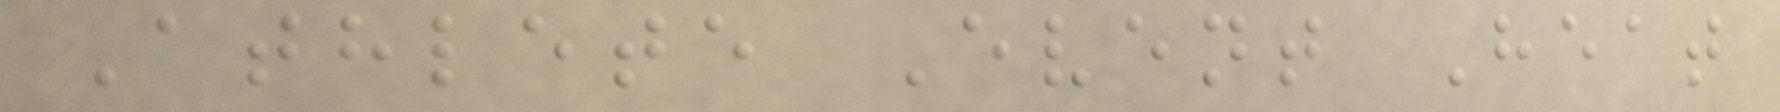Athlete Event Heat
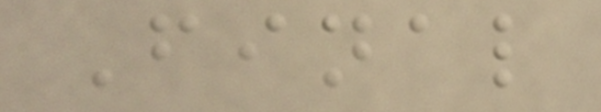Final
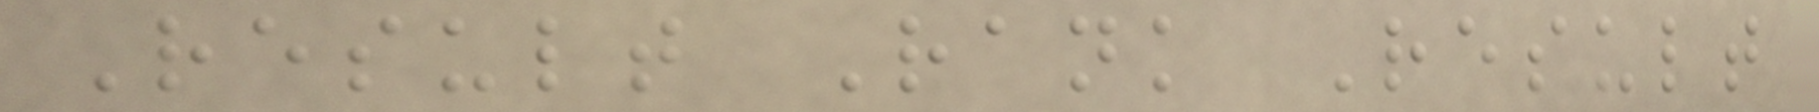Result Rank Result
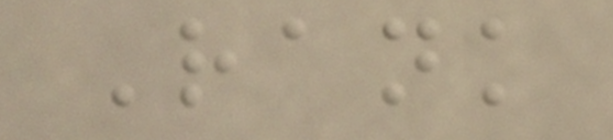Rank
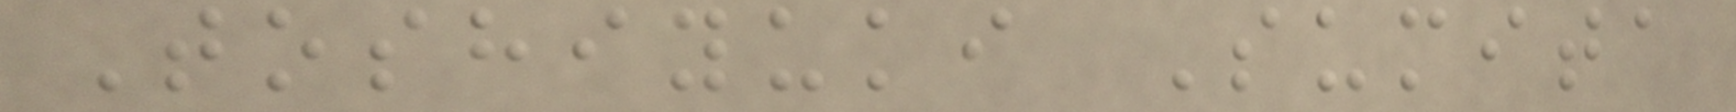Toshiyuki Sumita
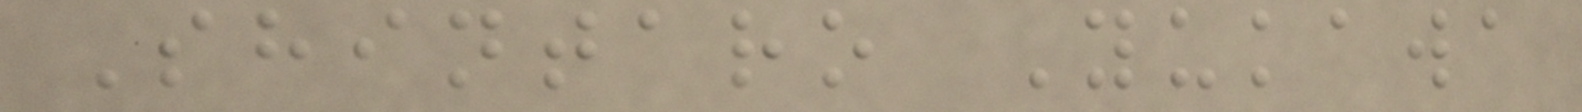Shintaro Yukawa
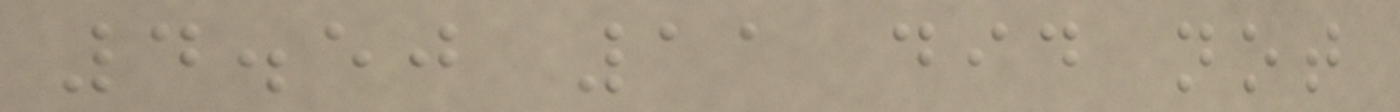4.50 11 did not
